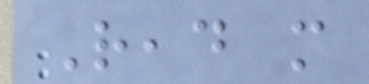Read more
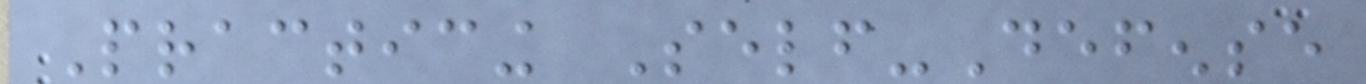Practicing Self-Defense
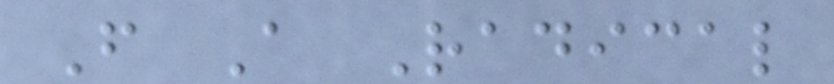From A Radical
